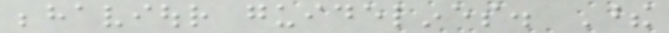behaviour guidelines. These
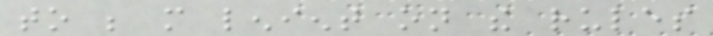to be more lenient on the rules
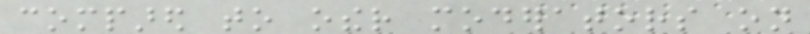compared to other moderators on
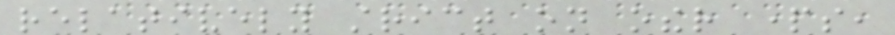relatively strict on other parts,
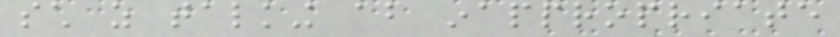such as talking about inappropriate
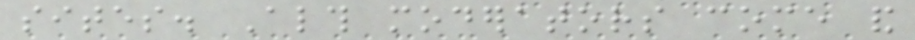sites. Although moderators come and
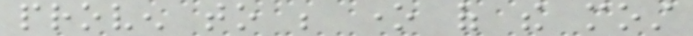proven to be one of the most
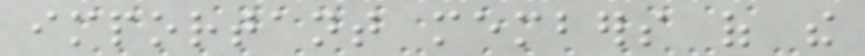important members of the
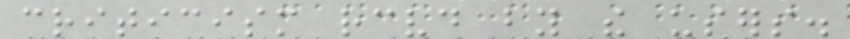criticism received by the users.
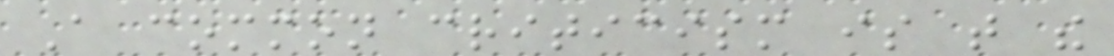A common criticism is that the
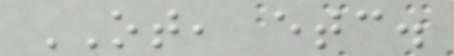OT, etc.
